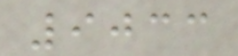9033
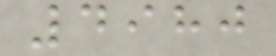4980
